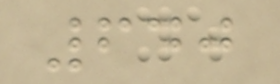640
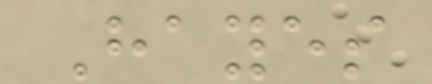Hayes
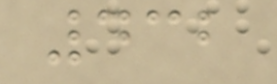432
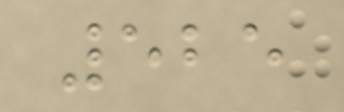525
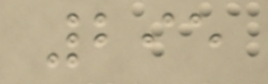295
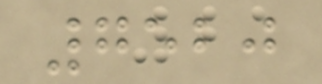7520
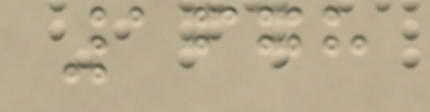1678
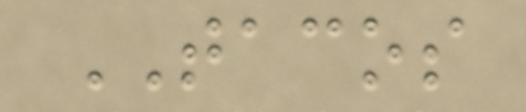TACOS
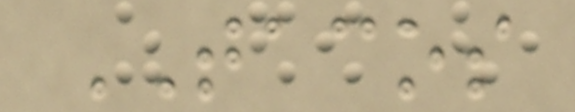TACOS
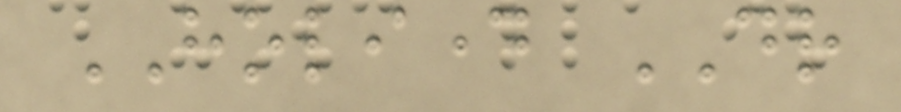HOLIDAY DR
